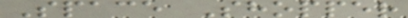Space Shopper
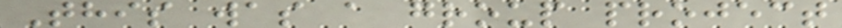This was a group project
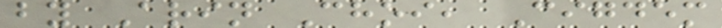by Arin Choi, Cigdem
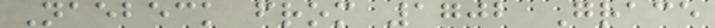Naebeck from 1702 Grace
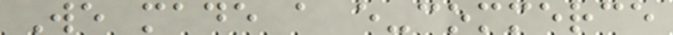We made a e-commerce
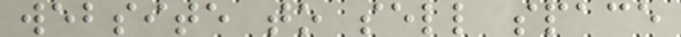website to sell space
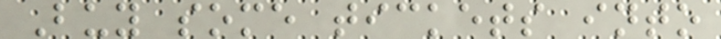Buy some tickets into
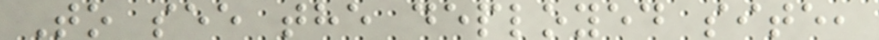To see the deployed site,
